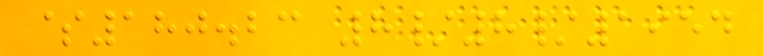$180.23 8/8/1954
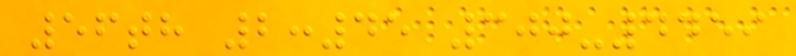56th 2:45 300-4459
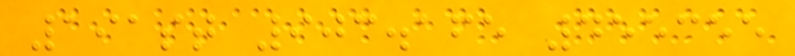191st 903.165 455355
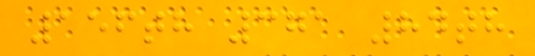156th 371 84th
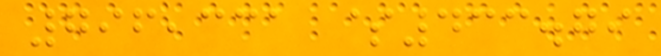796,331 $433.79
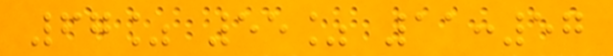67% 55% 11:57
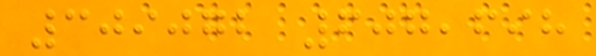309072 607,698
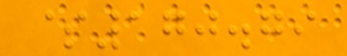$170.79
